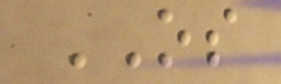OS
